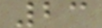23
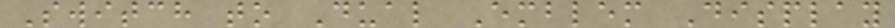Switch to Dual Emblem Display
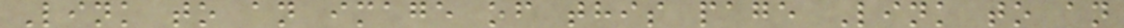Link to an image of this page Link to an
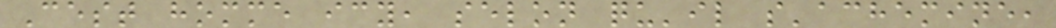Cest homme icy, selon qu'il s'achemine,
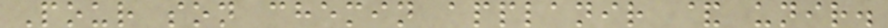Pour son chemin applanir & unir.
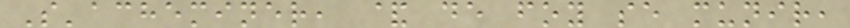S'acheminer, & de foy se munir,
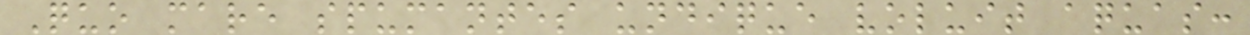Quo mare spumantes undique voluit aquas:
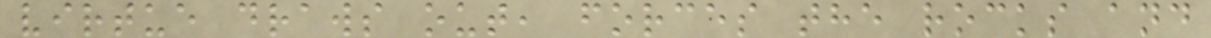virtue draws out, forces the rocks and
